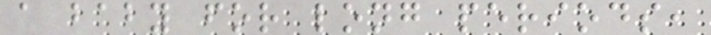a baby for long periods,
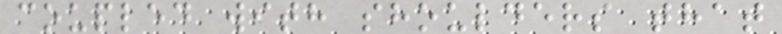coupled with shoulders that
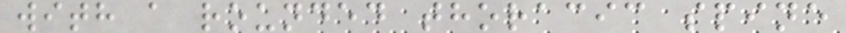with a rounded thoracic spine
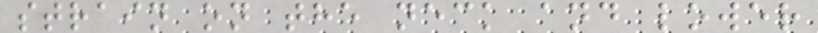strain on the neck and lower
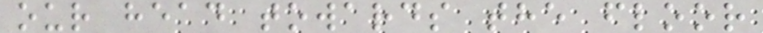our head towards the floor
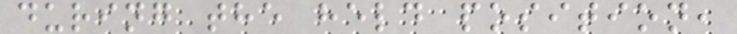during the held position,
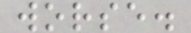worse.
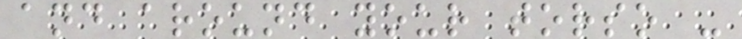and around your torso -
